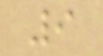9
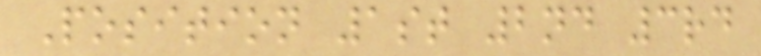Position 1st 2nd 3rd
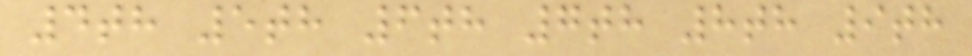4th 5th 6th 7th 8th 9th
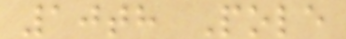10th Pole
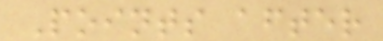Points after
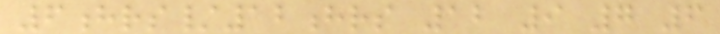6hrs/12hrs 12 9 7 6
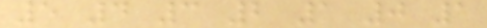5 4 3 2 1 0 1
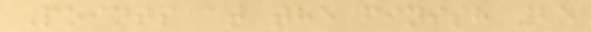Points at the finish 25
